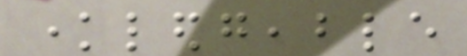knowledgeable
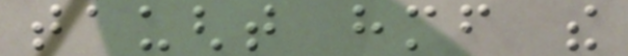taught himself the
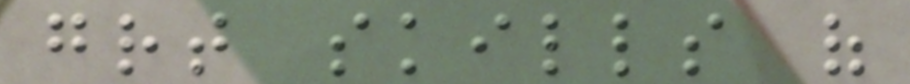great skills of
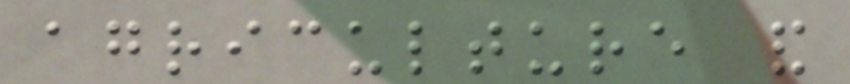agriculture and
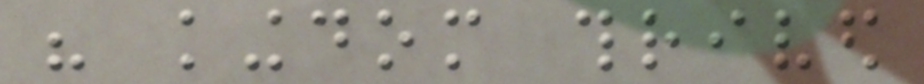his kingdom thrived
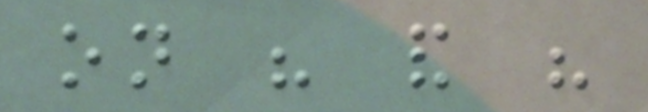on his and his
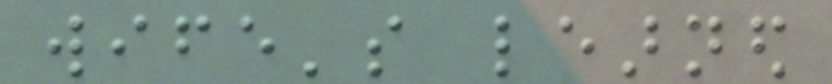wife's learned
